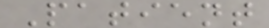Patient
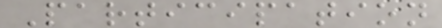Participation
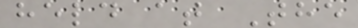held at The
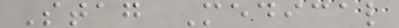Stag Medical
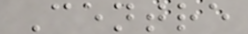Centre
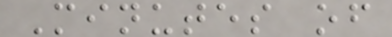Minutes of
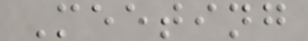Meeting
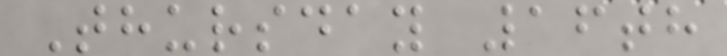Thursday 16th
